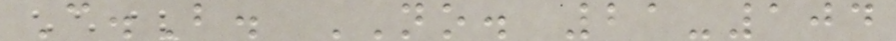C.B. NO. 21-104
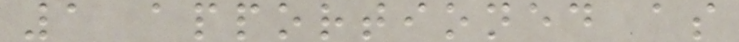1 apportioned as
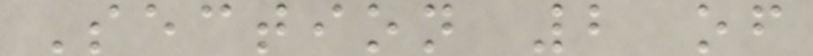Section 2 of
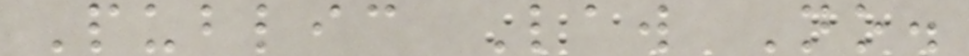Public Law No.
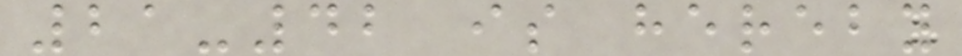21-42 is hereby
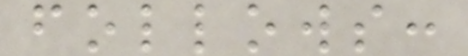follows:
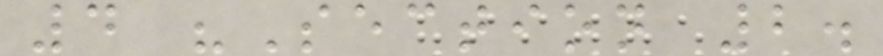4 "Section 2.
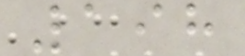198
